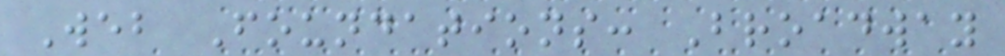Web Foundations: Broadway
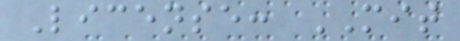License: MIT
